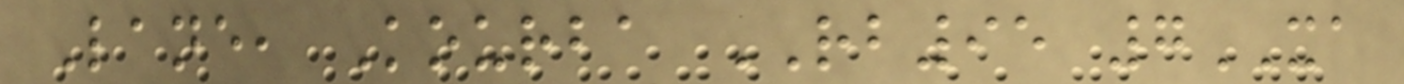Lane, Kourba RB95 7XA
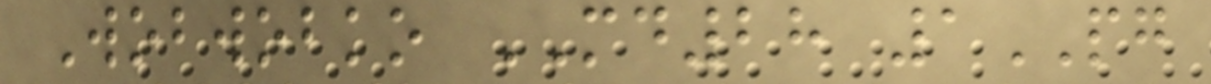Wobwobko MD28 1PG
